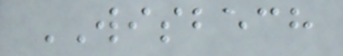WISBECH
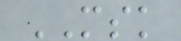MSK
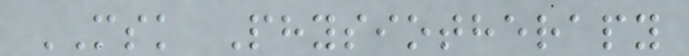MSK Physiotherapy
